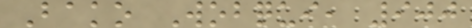Bako Wobqui, 900
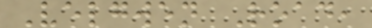Velgwen Road,
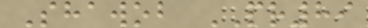Shawob PR89
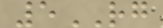5RG
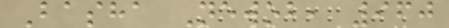Basha Newob, 960
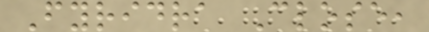Fyridra Close,
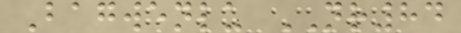Bagwenlu NR84
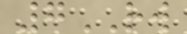7RW
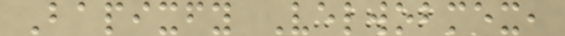Bapixfy Velwobmex,
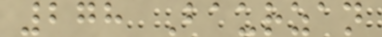278 Baurzan
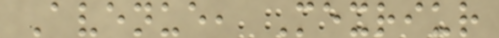Avenue, Mexriur
